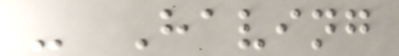- Having
